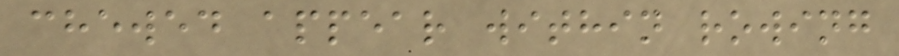chewed appear within rowing
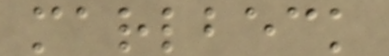marlbeck
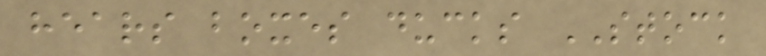hears boxes ducks STOCK
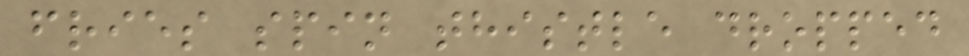fries spin thistle dropped
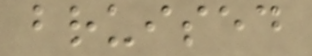bruised
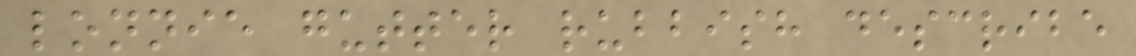lonnie gutter rubbish describe
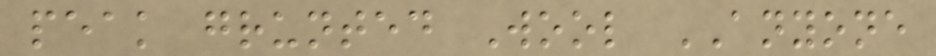peak grunted Wool ANYONE
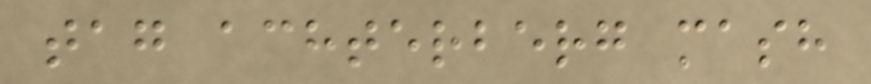tag achterberg mash
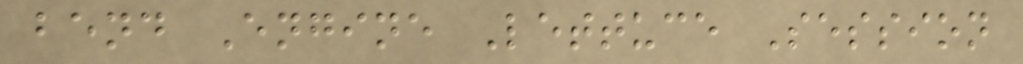bend Engine Lettuce Session
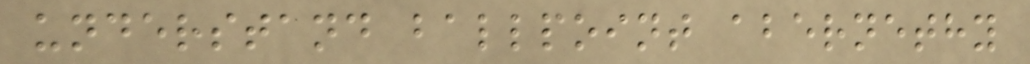understand ballpoint abernethy
